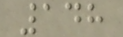148
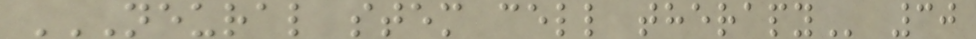NEURAL STEM CELL THERAPY 30
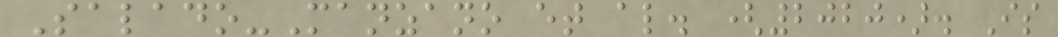Salado-Manzano et al. (2020). Is
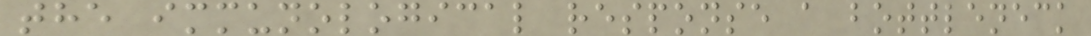the immunological response a bottleneck
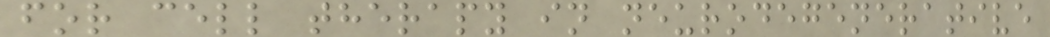for cell therapy in neurodegenerative
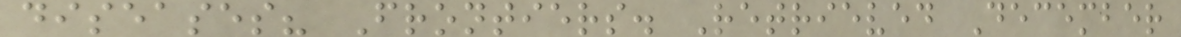diseases? Frontiers. Retrieved December
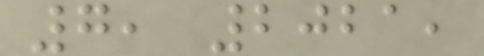7, 2021,
